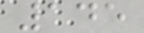145
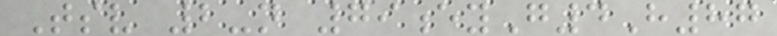Tsv 2-n 79eyG4H87
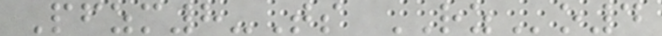Pfzm8-Ts RZo4
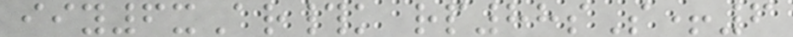iiy6xAr#k rp88sS+6
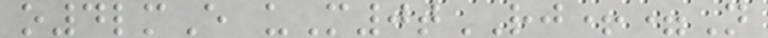o4lmE uM0tRJ+=N
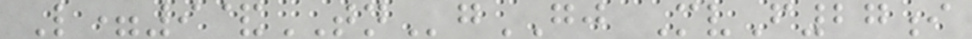L=9&TNgGJ MvF27i
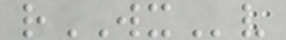rWXv
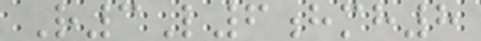R3L6hmh8
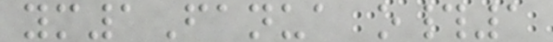ym1Fanua o#1
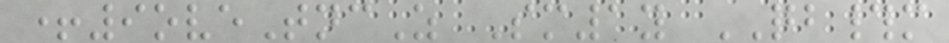+9oveTncZ Sm1y QB#m
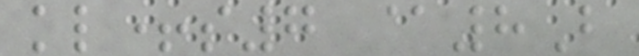kl+s7 @8B
